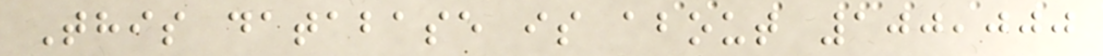This database is about 100,000
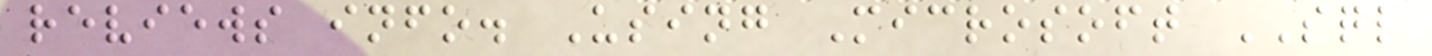reviews info. Using Microsoft SQL
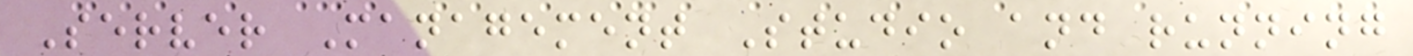Server Management Studio and running
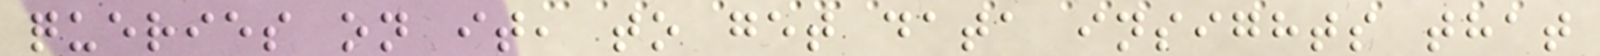queries on it, to get data insights that
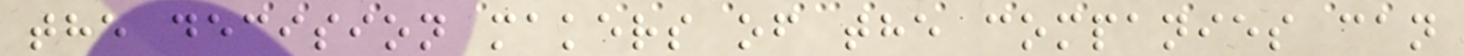the decision makers of the companies can
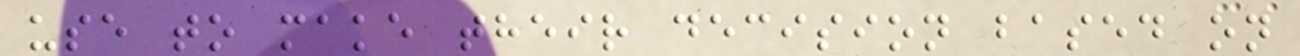use to make their decision based on
